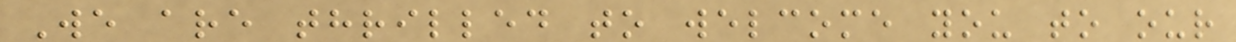We are thrilled to welcome you to our
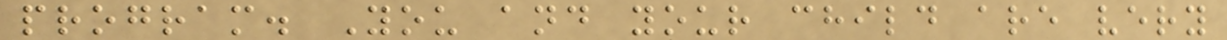program. You and your child are very
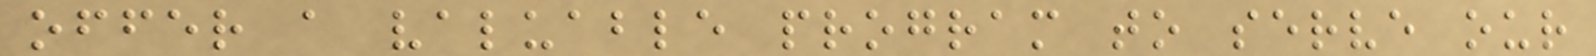offer a valuable program to serve our
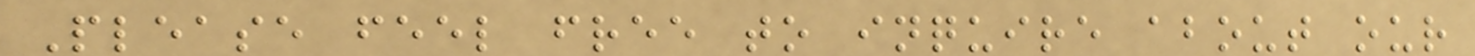Please feel free to inquire about our
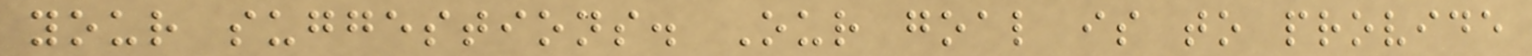your suggestions. Our goal is to provide
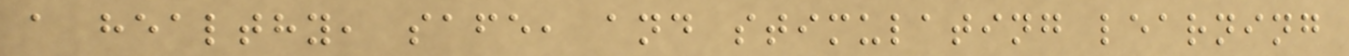a healthy, safe, and stimulating learning
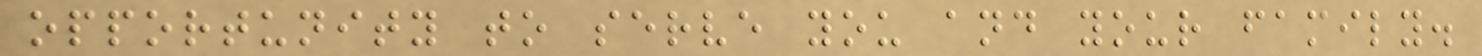opportunity to serve you and your family.
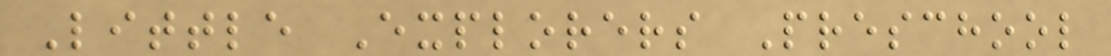Little Explorers Preschool
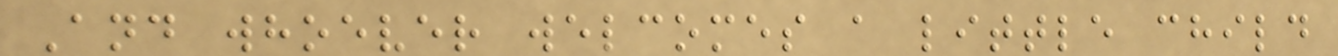And whoever welcomes a little child
